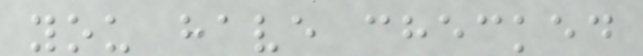you have checked
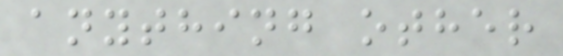anything other
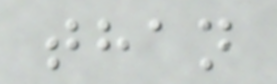than
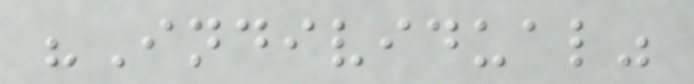"Individual"
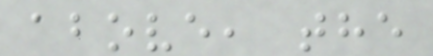above, the
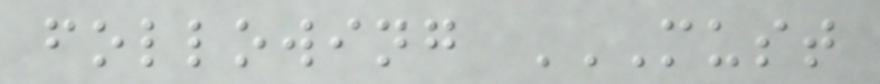following MUST
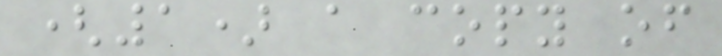(1) a copy of
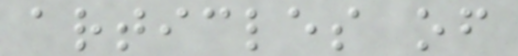articles of
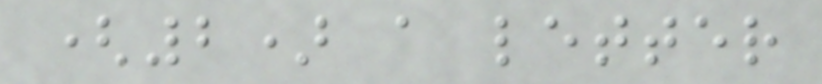(2) a letter
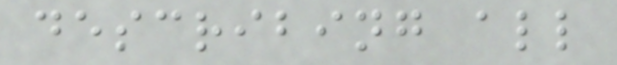describing all
